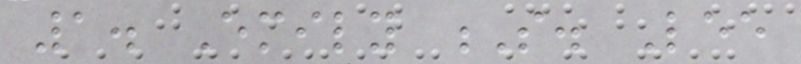1. Emily S. Lee
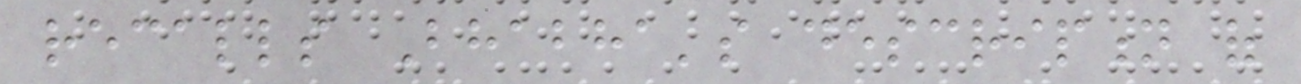recalls Bhabha's description of
